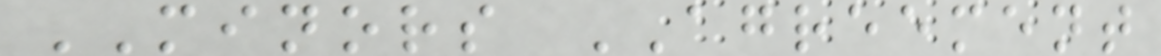MINORS AGREEMENT
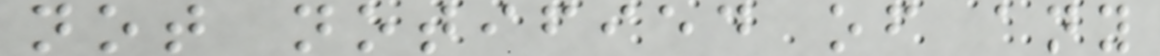not notified of any
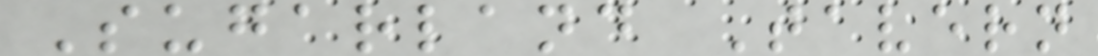Sugarland Tavern
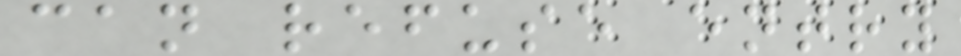can refuse entry
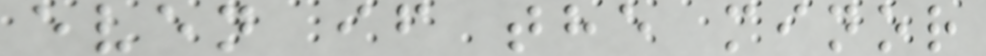even if the minor
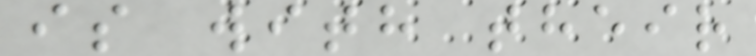is with their
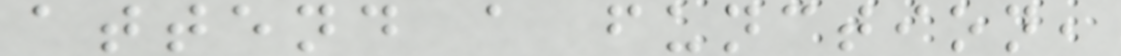attend a function,
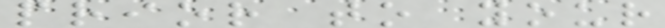prior to your
